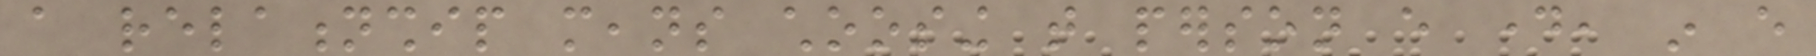a relationship means choosing that person every day, in every
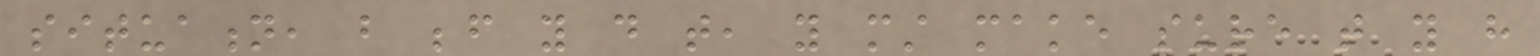situation, but before you do that, you must make sure that you have
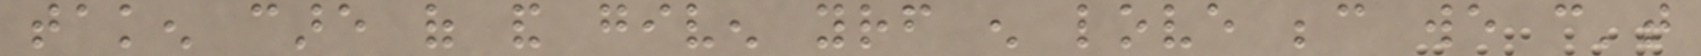taken care of and given yourself enough love because we can't
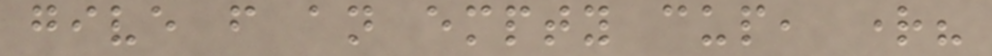give from an empty cup, right?
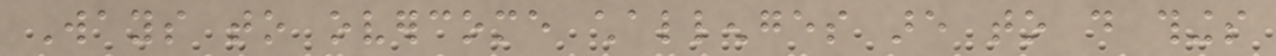Ways to overcome challenges are to do things
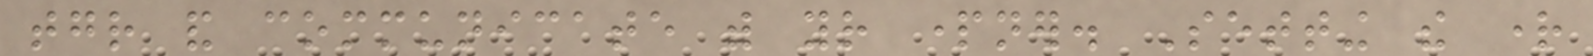together and communicate with your partner. Setting the right
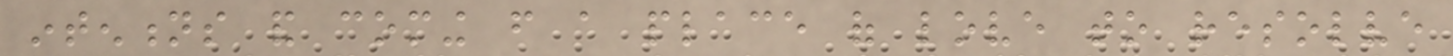intentions and coming from a place of love to resolve
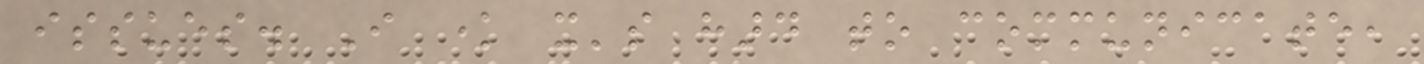issues. I know it's hard to communicate,
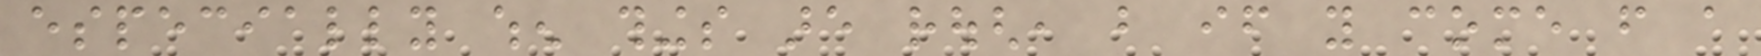especially when things are rough, but if you come from a
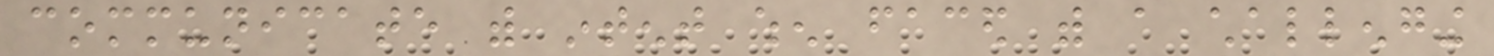communicate with intent when faced with a challenging
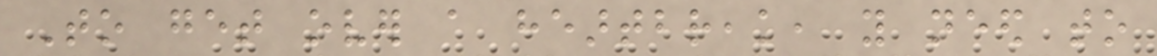To get over a heartbreak, you need to
